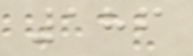186
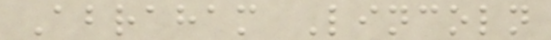Abraham Lincoln
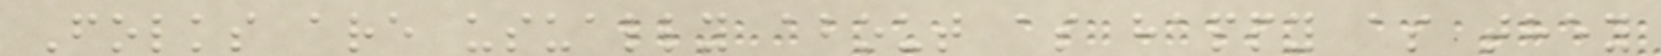Folks are usually about as happy as they
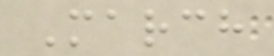March
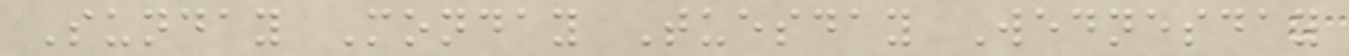Sunday Monday Tuesday Wednesday
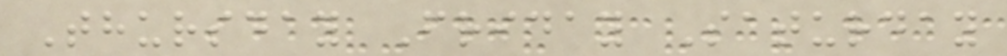Thursday Friday Saturday
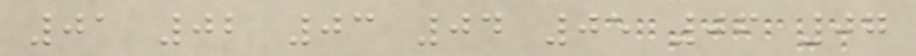01 02 03 04 05 06 07
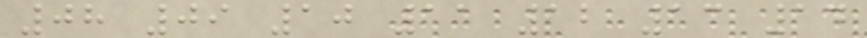08 09 10 11 12 13 14
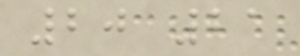20 21
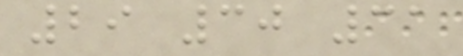29 30 31
